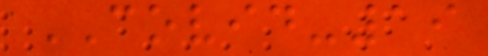COVID-19
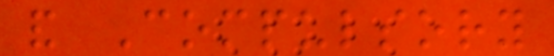and Compulsory
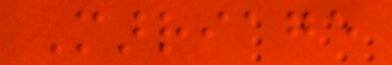Marriage
